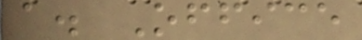a. Office
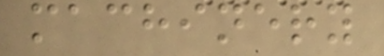machinery
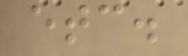etc.
